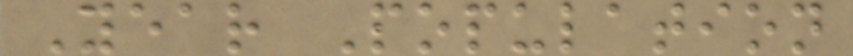Year Population
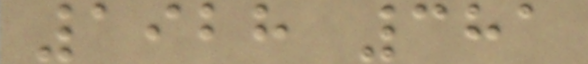1928 381
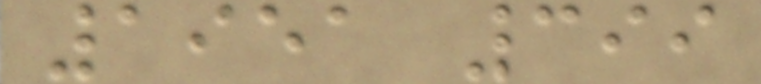1951 399
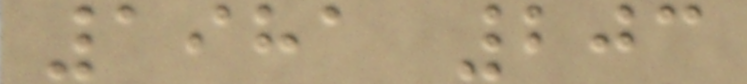1981 203
